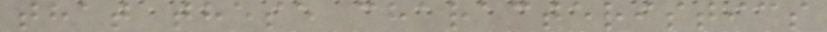that these characteristics
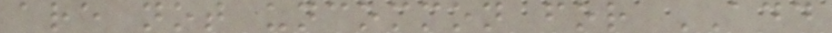are not uncommon for ADD
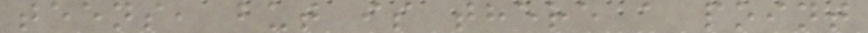teens, but is there a point
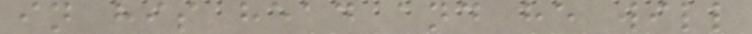in his head and he will
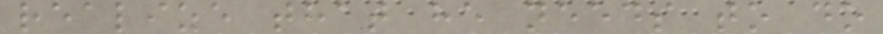realize that he needs to do
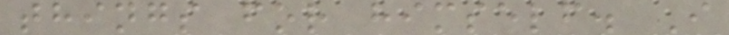things for himself. I
